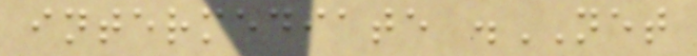intermediate .NET
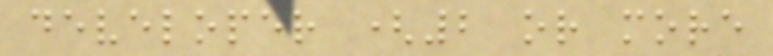developer (2 or more
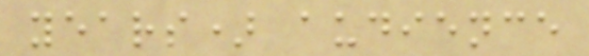years) audience
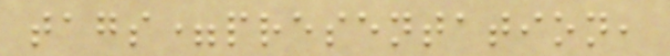tags=presentation,
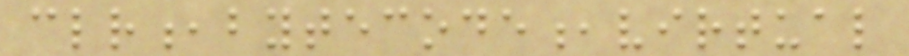clr,bytecode,virtual
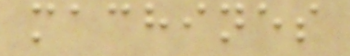machines
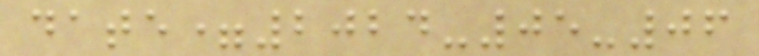date=2024-05-06
